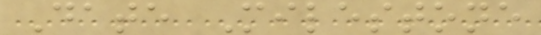Date Milestone
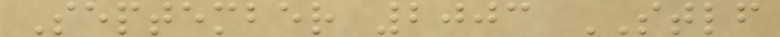September 2003 STLF
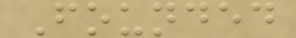Founded
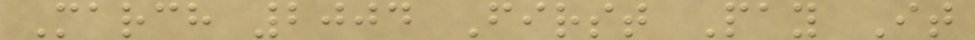March 2004 First Pay It
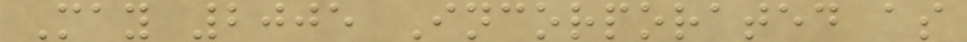May 2005 Incorporated as
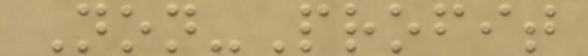Non-Profit
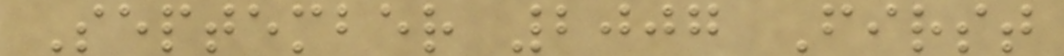September 2007 First
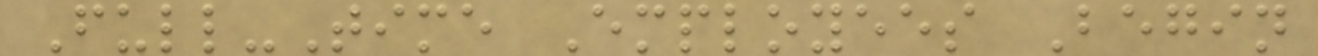Full-Time Employees Begin
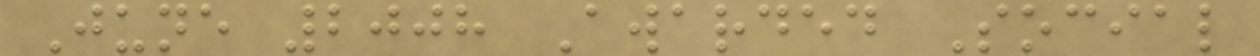June 2008 Awarded Social
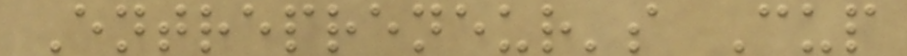Entrepreneur's Cup
